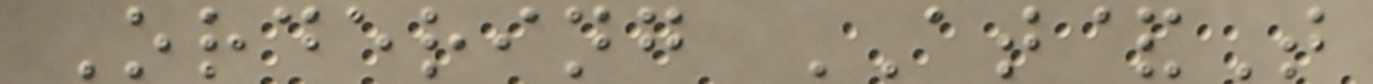Ordering AT&T
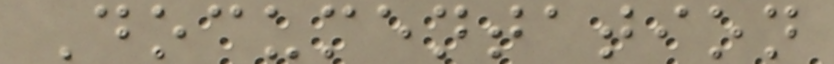Documentation
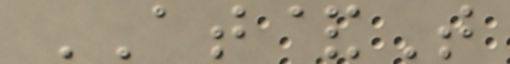AT&T
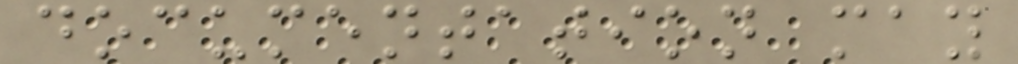documentation may
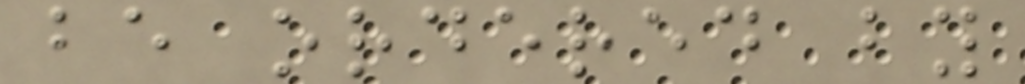be ordered by
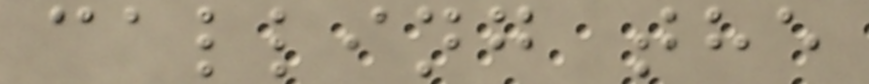calling the
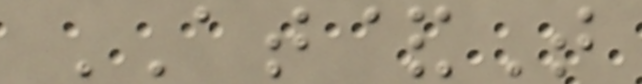AT&T
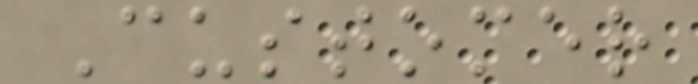Customer
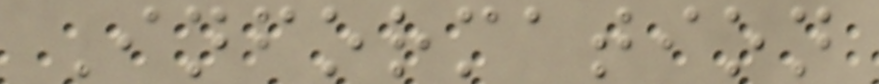Information
